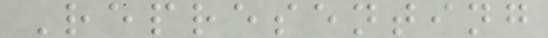Representing
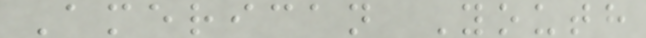American Youth
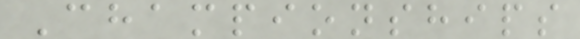Championships
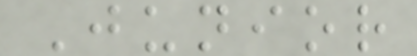Junior
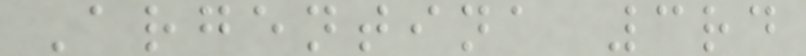Argentina 3rd
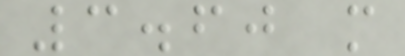3.60 m
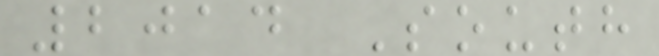2014 South
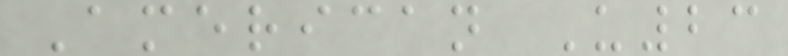American U23
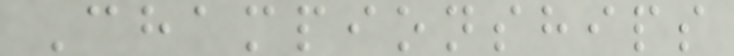Championships
